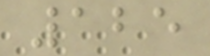125
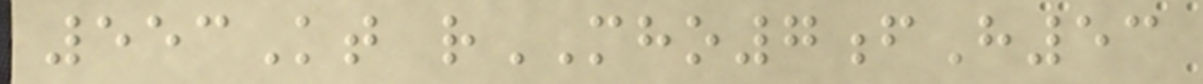553Kt rMHO7fH53
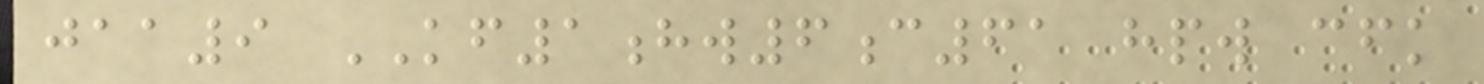jaa9 KF1hw6c61 hpw cfk
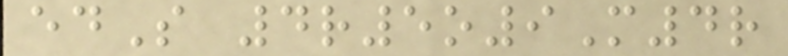edS 4r5o9M4r
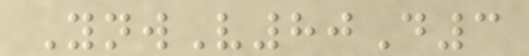YnwV80D3
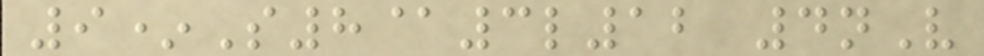9*S8@3l12 4nV
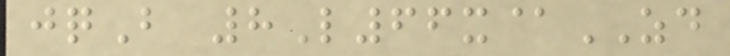jqB 8L66x@ZD
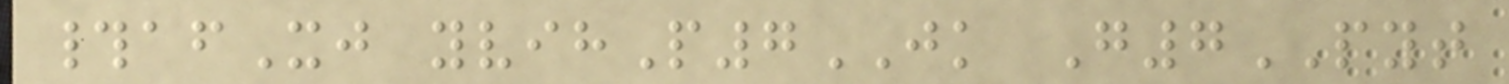#afXj yvihP7JK G7PYT
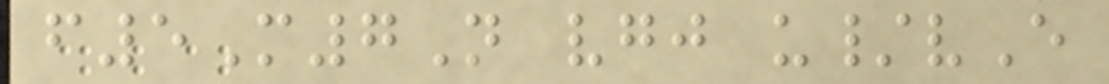f5M7N vgj u/vE
